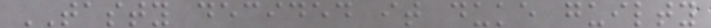TASTY decided it duke guilty
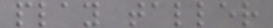play taller
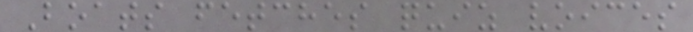Boats fetches quiz voices
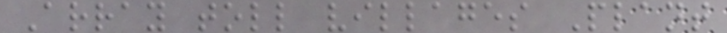Array toll villages Plant
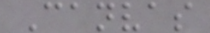Canvas
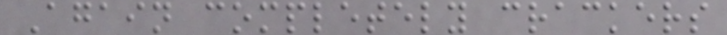Again completely crackers
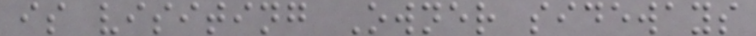is visiting Owner sideways
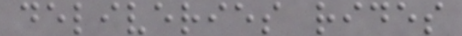deliveries rides
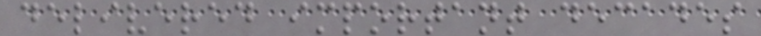delivered important decades
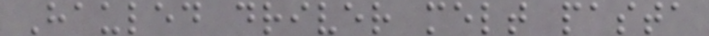Hauled driver melt pasta
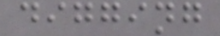digging
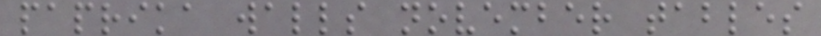paprika walls november tables
